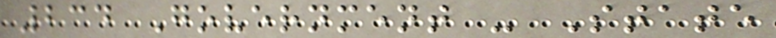234 Government - State
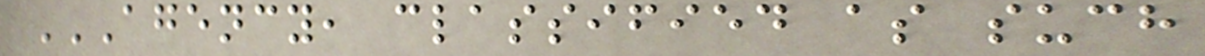AGENCY, CLASSIFIED AS SUCH
